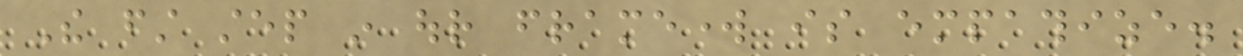The first step in our framework is empathize.
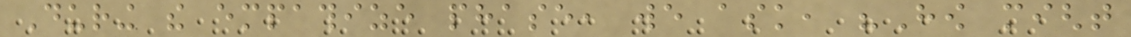During the empathize phase, we ask, "How might
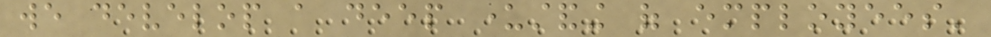we develop a deep understanding of employees'
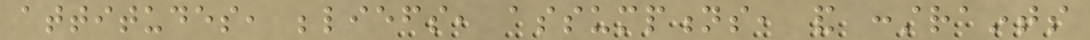attitudes, beliefs, assumptions, and constraints
